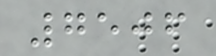7506
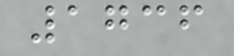1736
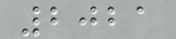2021
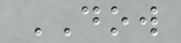DOW
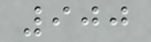900
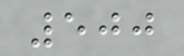500
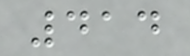414
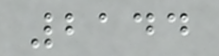2144
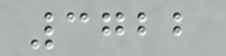3722
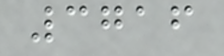3716
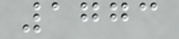1773
